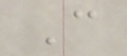C
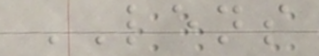LENS
